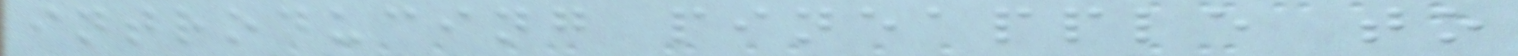introducing pineapple to
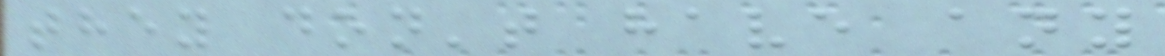they don't have any
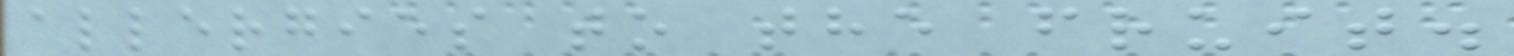allergies to the fruit.
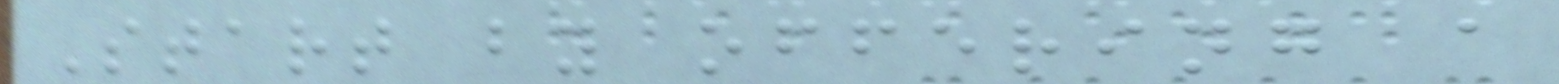Start by offering a
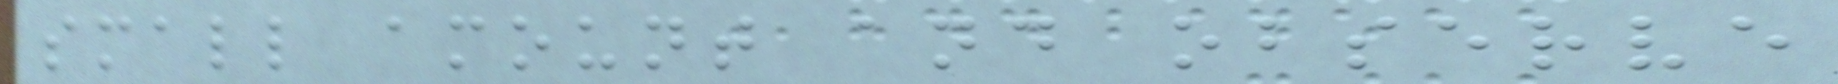small amount and observe
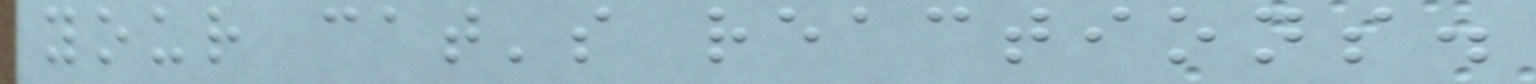your cat's reactions.
